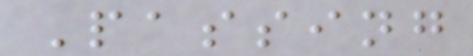Passing
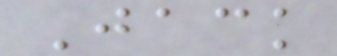Jack
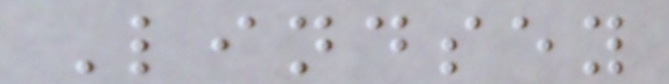Lindsey
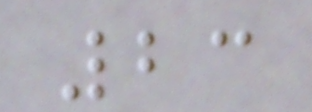23
